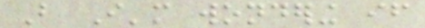But I'm wondering if
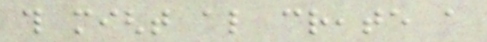this might also create a
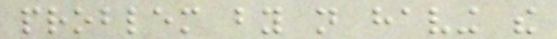problem by not having the
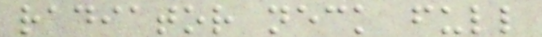radiator neck full
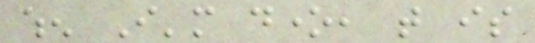when I'm done, that is
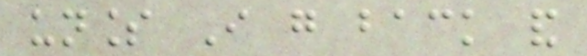unless I go back and
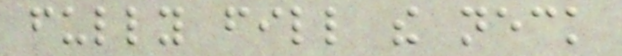fully fill the neck
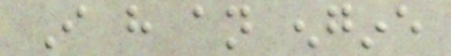I have an engine
